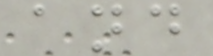and
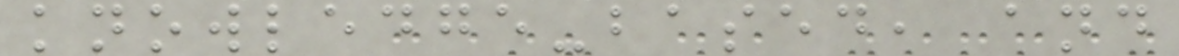knowledge-based, and
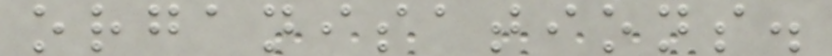organisations.
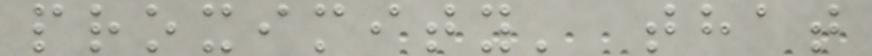proximity' that
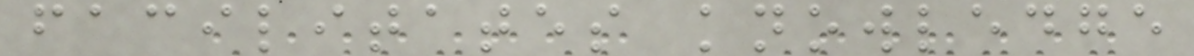facilitates knowledge
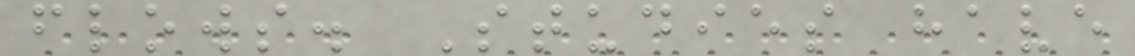flows. Studies have
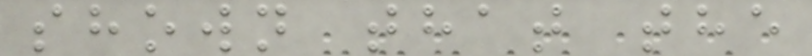shown that the
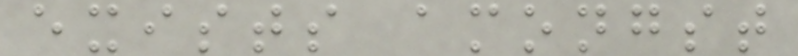exists amongst
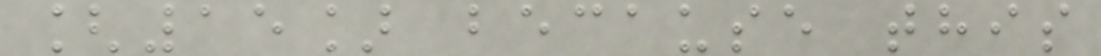[15] because this
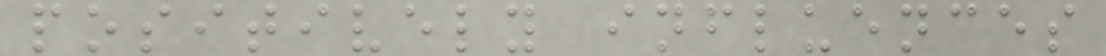positively influences
